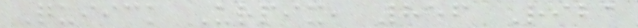Quiick Urpix, 856 Riba
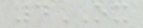4OX
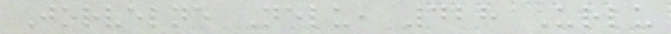Jorvelne Nelu, 428 Urlu
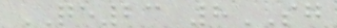QE23 8SG
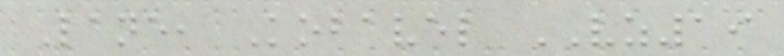Lane, Kobavel VZ19
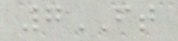7FT
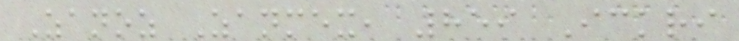Zanoz Zanmex, 859 Ickri
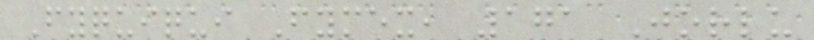Fyquiqui Fymex, 171 Jorlu
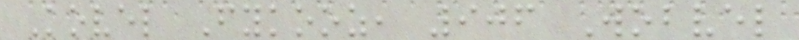Kovel Fykooz, 906 Wobvel
